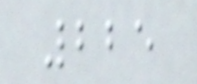225
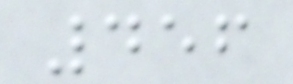456
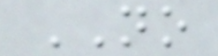NO
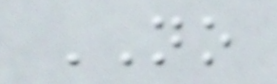NO
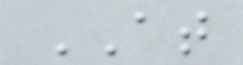AT
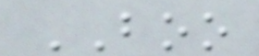BOO
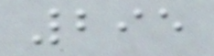295
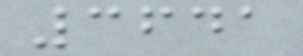3641
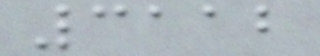3112
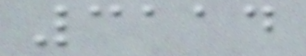3114
